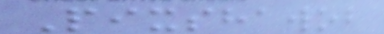Pixshawob
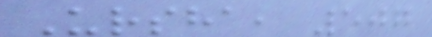Ursha, 507
